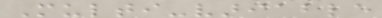Multi-variable
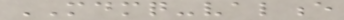MDMQ-valence
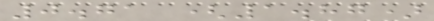0.71 (1.87)
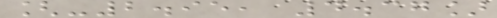[-2.95, 4.37]
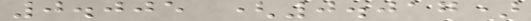0.005 (0.017)
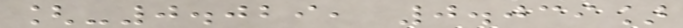[-0.029, 0.039]
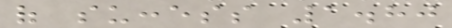of success 1.80
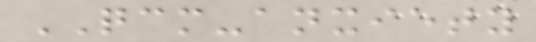QCM-anxiety
